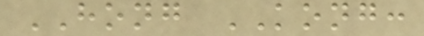HONG KONG:
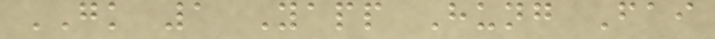GK 1 Yapp Hung Fai
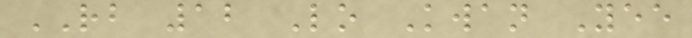RB 12 Lo Kwan Yee
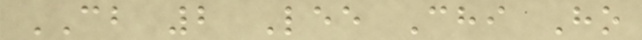CB 2 Lee Chi Ho
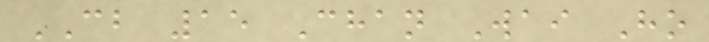CB 15 Chan Wai Ho
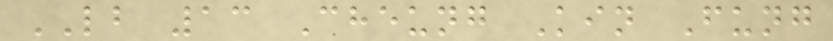LB 13 Cheung Kin Fung
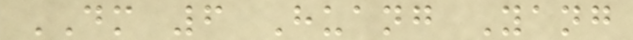DM 6 Huang Yang
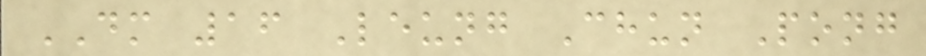DM 16 Leung Chun Pong
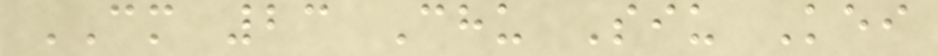CM 23 Chu Siu Kei
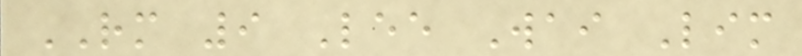RM 9 Lee Wai Lim
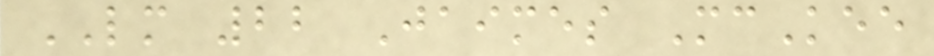LM 22 Jaimes McKee
